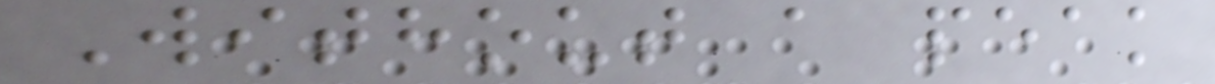Without a peak
